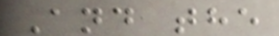And the
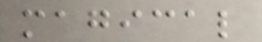magical
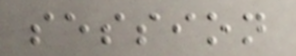session
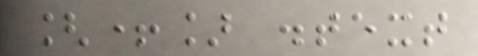[+] .text
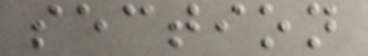section
